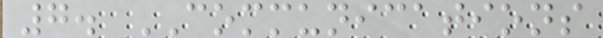7. COMMUNICATIONS
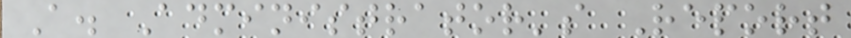A. Administrator's Report
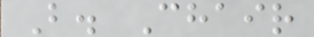B. Chair
